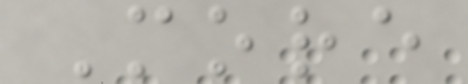More
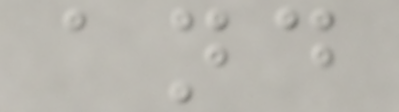and
